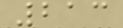213
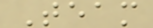Team
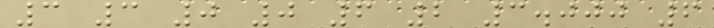3 3 0 0 6 2 3.000 6
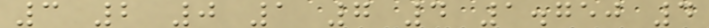3 2 0 1 7 4 1.750 4
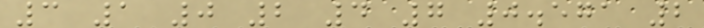3 1 0 2 4 7 0.571 2
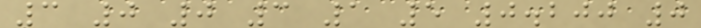3 0 0 3 1 5 0.200 0
